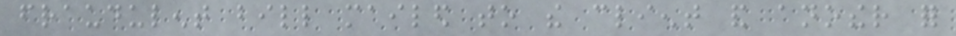fraudulent bill mailed to the client and another for
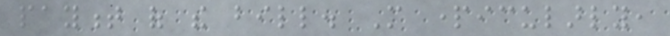payment of the bill. More particularly,
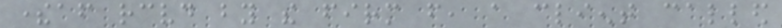thereafter received by the firm from, a client called
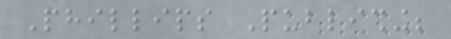Phillips Publishing;
